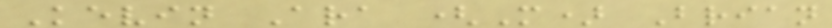Kevin Ara (M) Brian
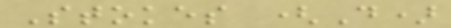Stokes (D)
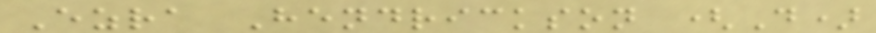Ezra Hendrickson (D)
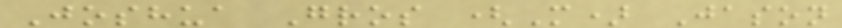Joshua Gros (M) Jason
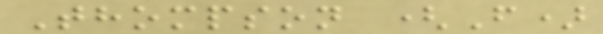Thompson (F)
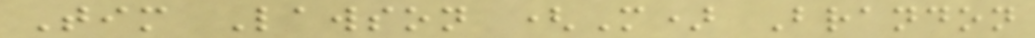Tim Lawson (M) Brandon
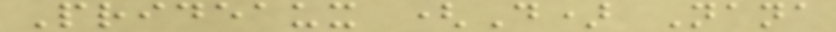Prideaux (D) Nana
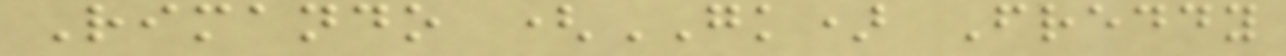Rimando (GK) Freddy
